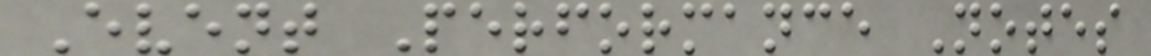Event Performance Notes
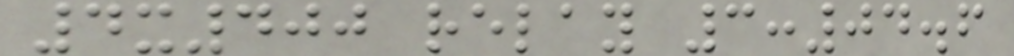4x400 relay 3:04.6
